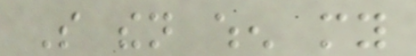So then when my
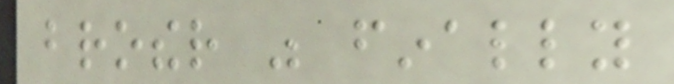brother was finally
